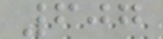607
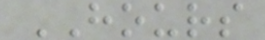HOURS
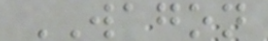WAGON
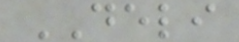DELI
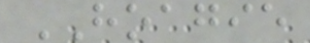HOAGIE
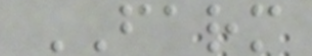FARM
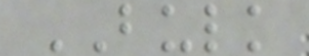BULK
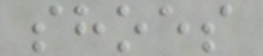shoes
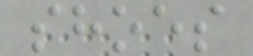shoes
